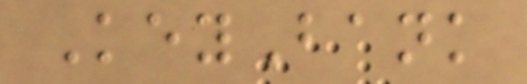KeyBank
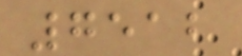7512
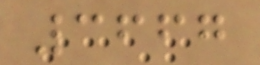3667
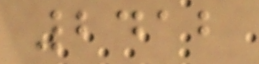2412
